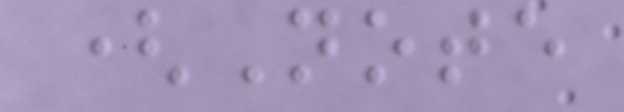(Note
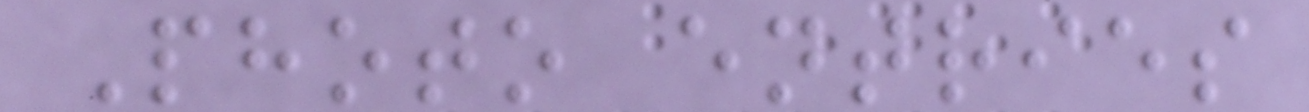Photo entries
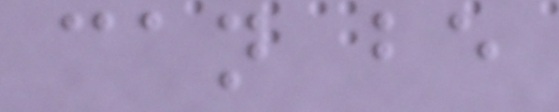can be
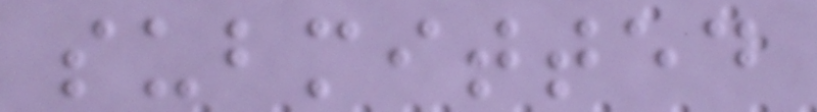submitted
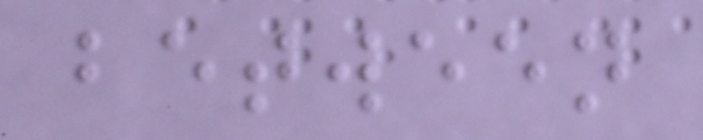between
